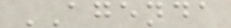AGENDA
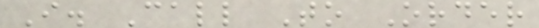I. Call To Order
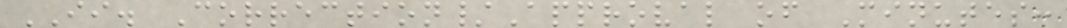II. Correction/Approval of Minutes:
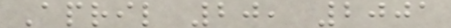April 20, 2001
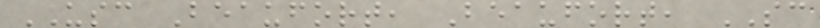USC Beaufort, Beaufort, SC
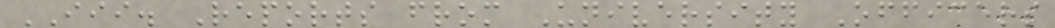III. Reports from University Officers
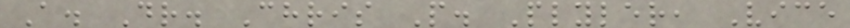A. Dr. Chris P. Plyler, Vice
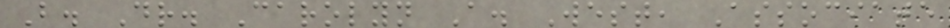B. Dr. Carolyn A. West, Associate
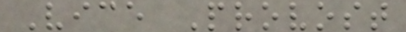Vice Provost
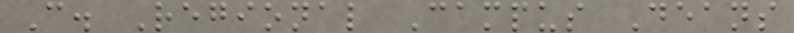C. Regional Campus Deans
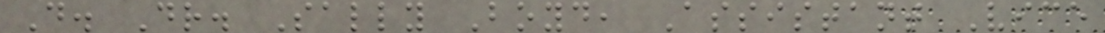D. Dr. Sally Boyd, Assistant Vice
